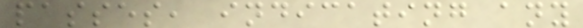passes, indicating any
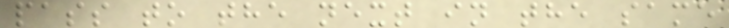pass to the next in the same
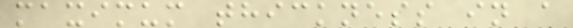maximum thickness in a
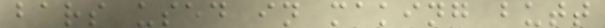bars used in making butt
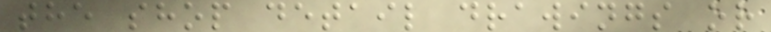the shop detail drawings or
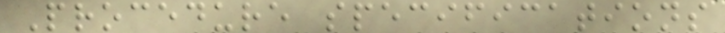Procedure specifications
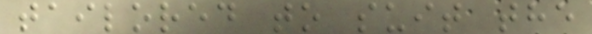tailored to suit the
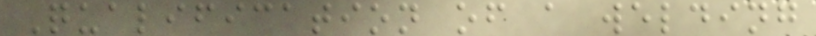Qualification of a welding
